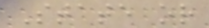State or
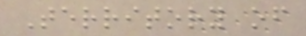Territory of
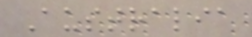Australia
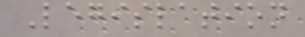Legislation
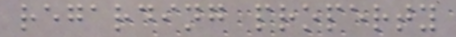regarding property
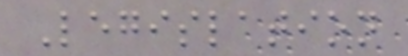Legislation
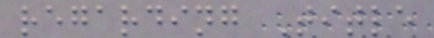regarding Title
